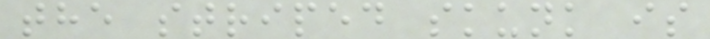the striped skunk is
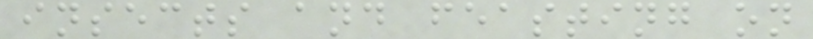insects and feasting on
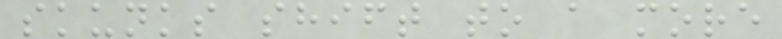skunks shift to a more
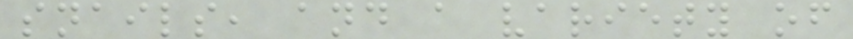snails, and a variety of
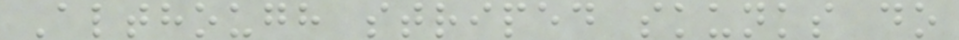Although striped skunks do
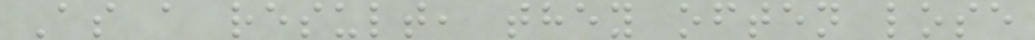As a result, they often lose
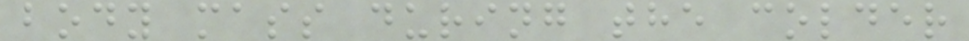body mass during the colder
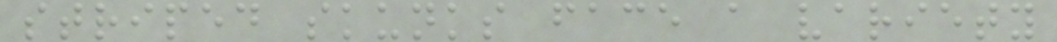striped skunks face a variety
